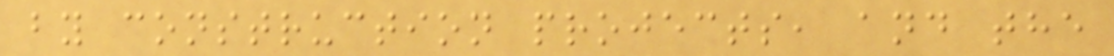by construction projects, and the
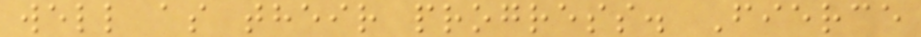well as their progress. Fierce
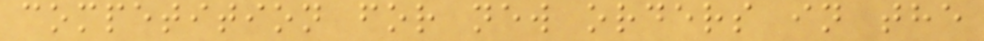competition for new orders in the
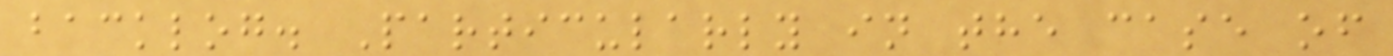backlog. Particularly in the case of
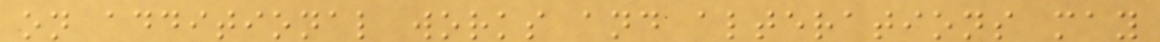on additional works and alterations may
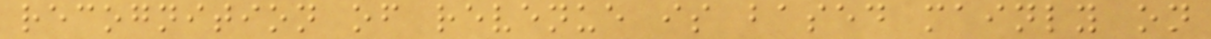recognition of revenue is based mainly on
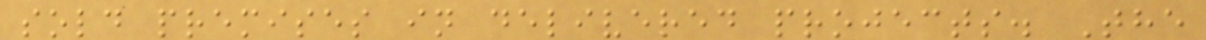sold premises in delivered projects. The
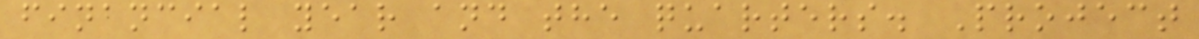financial year and the quarters. Project
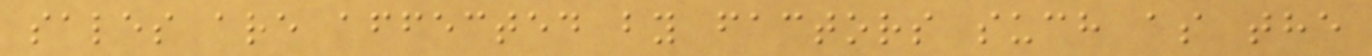sales are affected by factors such as the
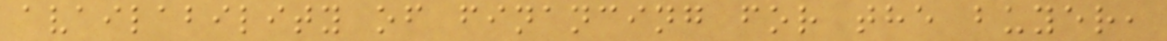availability of financing for the buyer,
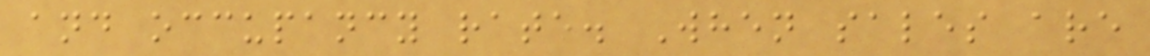and occupancy rate. When sales are
